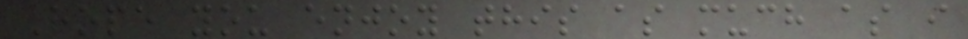Hope you enjoy this as much as i
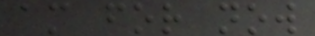am for now
